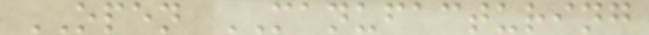OPEN MANUFACTURING
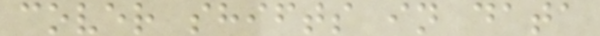cover shifts in data
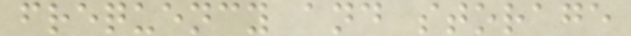frequency and storage
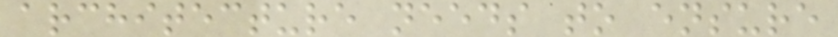architecture needs to ensure
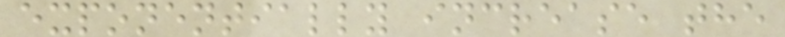exponentially increase the
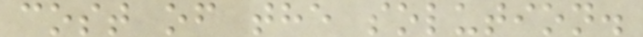cost of the solution.
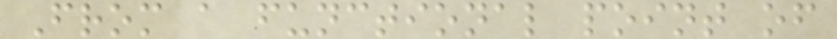From a functional point of
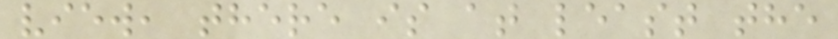view, there is at least the
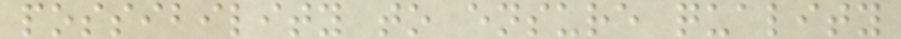possibility to ensure quality
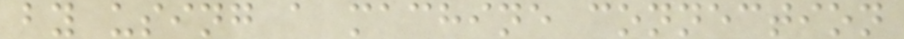by using a machine connection
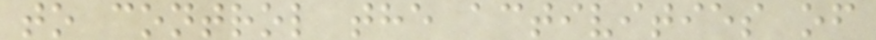to control the activities of
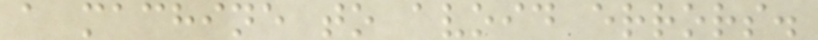a machine to avoid errors.
